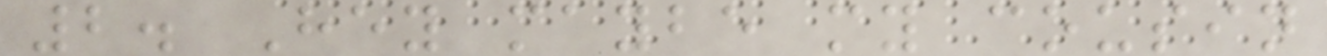2. Hey maybe my cousin
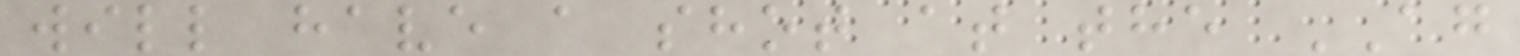will have a shot at the AG
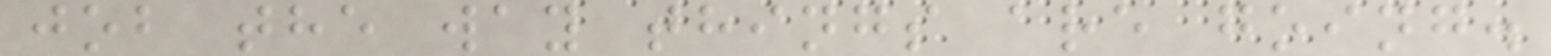job the way things are going.
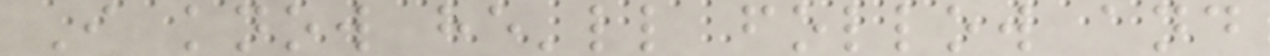I know he'll follow and
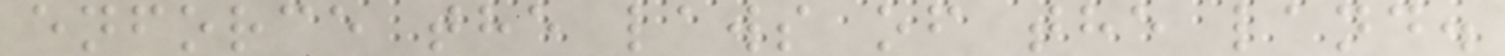enforce the laws of the land.
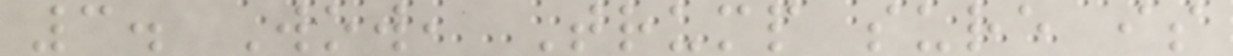3. Wow, Trump sure is
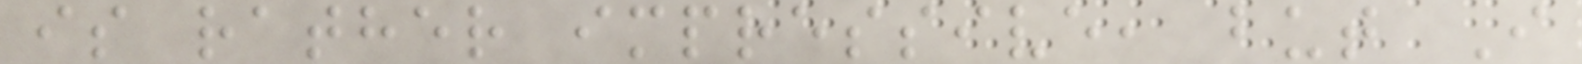is rather impressive, but I
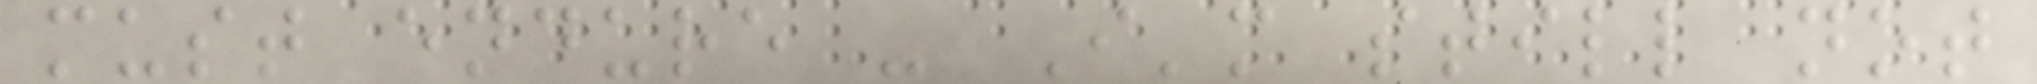must endure - I'm still not
